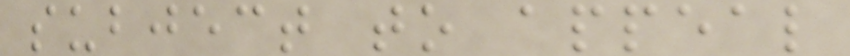subject to appeal
